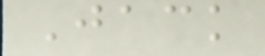Jack
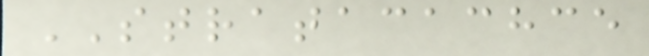STRATACACHCE
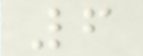6
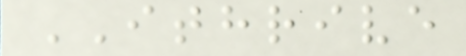ITHRIVE
